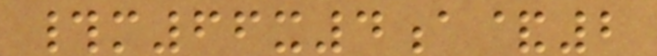#m66x4a&2
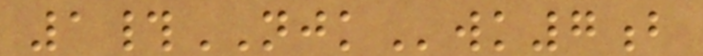1#NJKwk7b
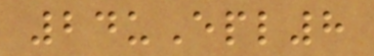24uEpl8
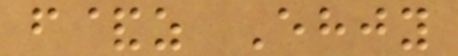f&z Ehjy
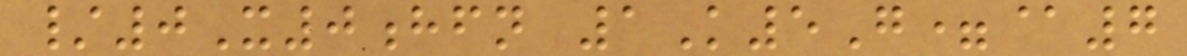/0X0hfn 1K5G=@7
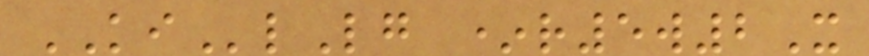KIlLg *r5w2X
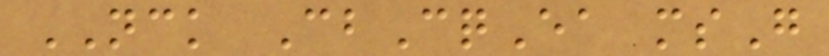NCK CbCqEa msG
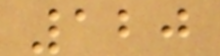120
